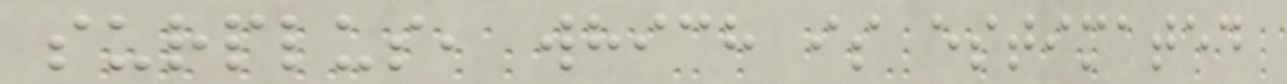surplus, which is estimated
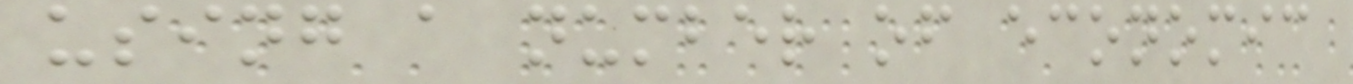using a number of economic
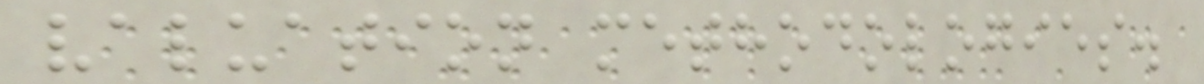valuation methodologies.
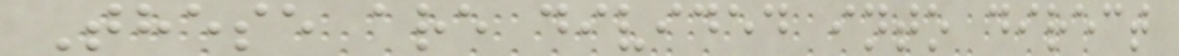These are divided into direct
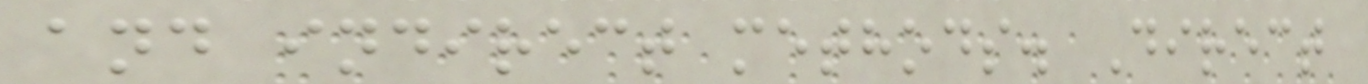and indirect methods. Direct
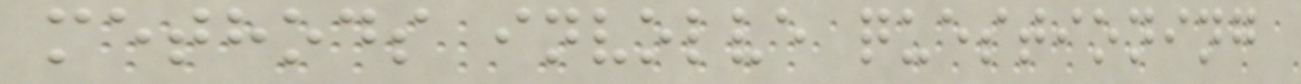methods involve questioning
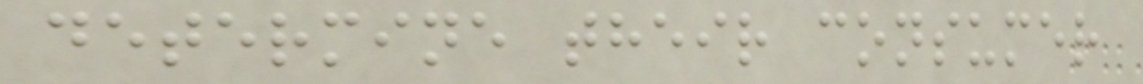determine their consumer
